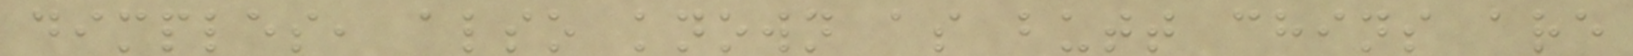dimples, also known as butt chins are
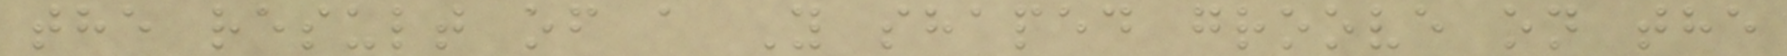the result of a Y shaped groove on the
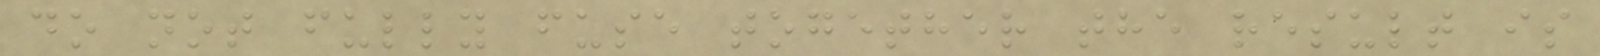do not fully fuse together the result is
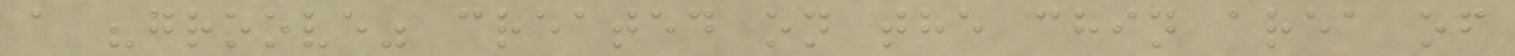a "groove" created on the chin area of
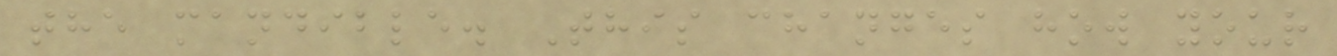the mandible. This changes how your
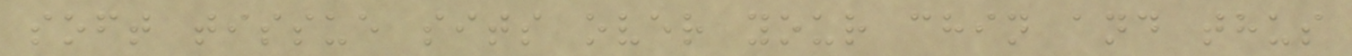soft tissue sits over your chin and thus
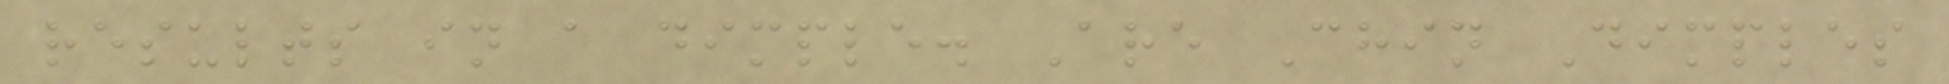results in a dimple. Are Chin Dimples
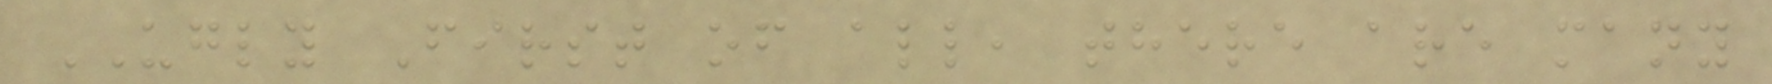UGLY First of all, there are many
